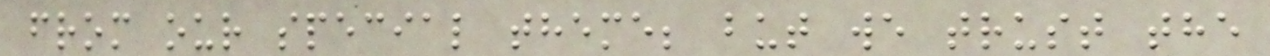from our special theme; but we trust the
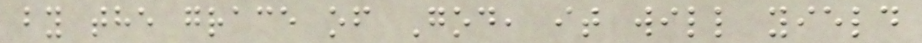by the grace of God, it will yield
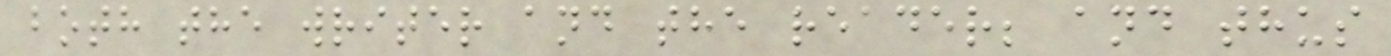both the writer and the reader; and thus
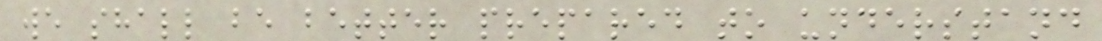we shall be better prepared to understand
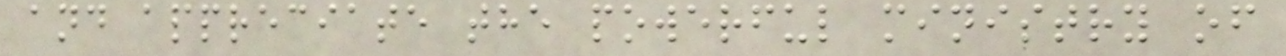and appreciate the powerful ministry of
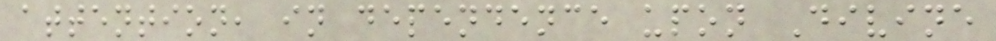attention, in dependence upon Divine
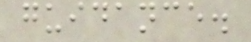guidance.
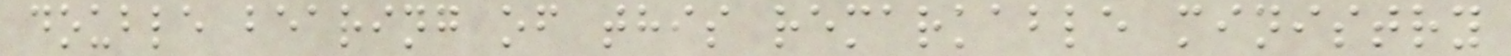double bearing of this remarkable ministry
